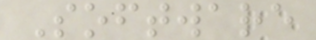Software
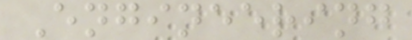Engineering
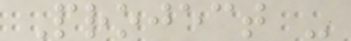Project -
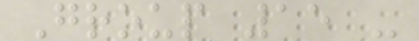Group 15 -
